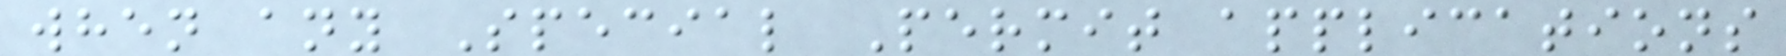when any Special Permit applications
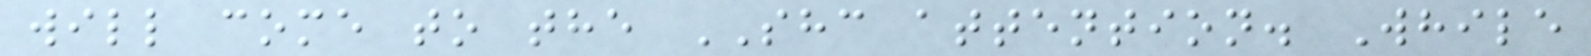will come to the SHC attention. While
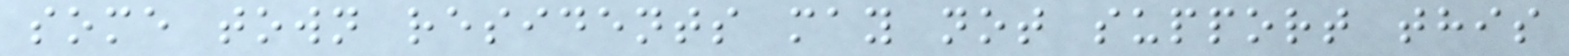some town residents may not support this
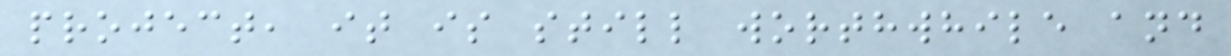project, it is still worthwhile and
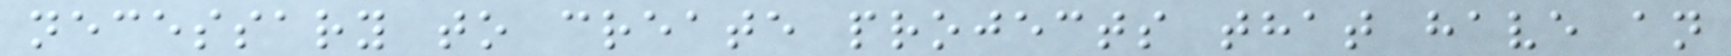necessary to create projects that have an
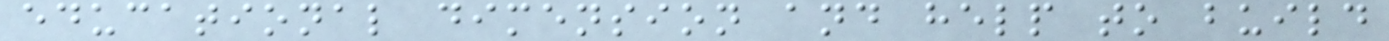educational dimension and help to build
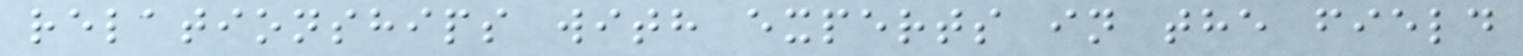relationships with experts in the field
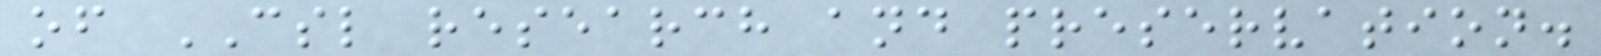of CSL research and preservation.
